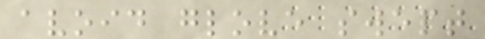avoid glove swept
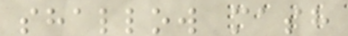shallow mash
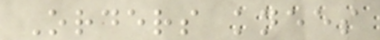Orders knees
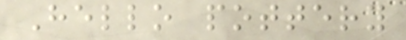Hello pottery
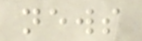news
